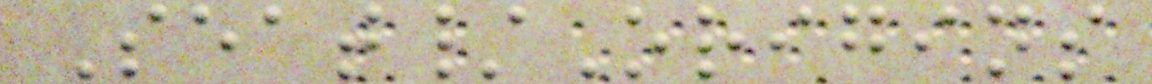Seat/Origins
